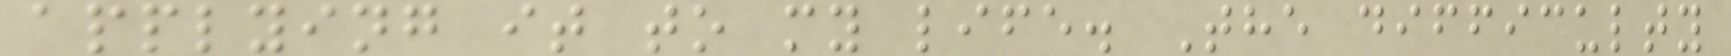applying it to my life. The difficulty
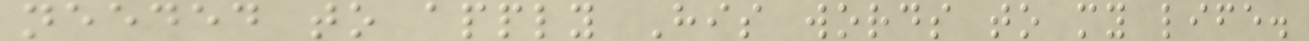needed to apply His words to my life.
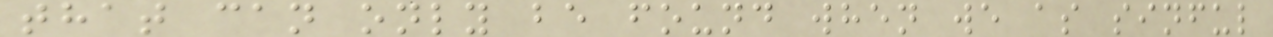that can only be found when we as sinful
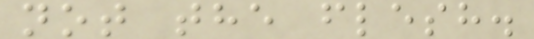not the flesh.
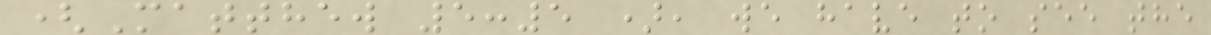(Matthew 5:5 ), we have to see the
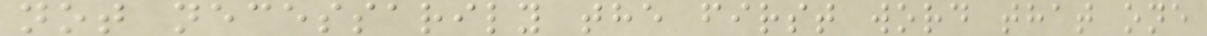not necessarily the first word that one
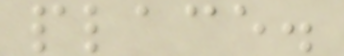place.
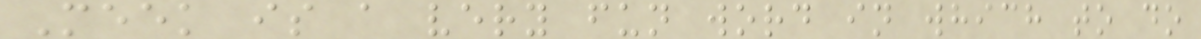Meek is a very fun word in which to do
